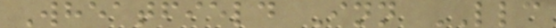Wheatfield Inn LLC
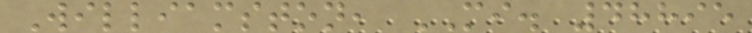Williamston, MI. 48895
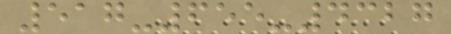517-655-4327
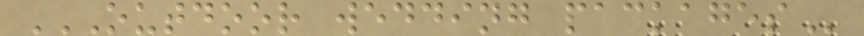OUTDOOR WEDDING PACKAGES
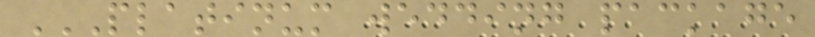PLATINUM WEDDING PACKAGE
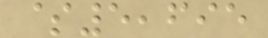$5,695
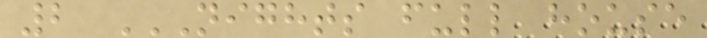2 NIGHTS FULL HOUSE
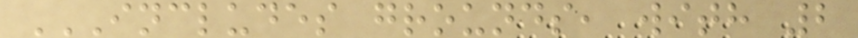INCLUDES GROUNDS, WITH 2
